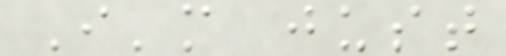I'm just
